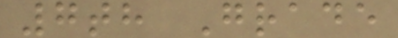7th Grade
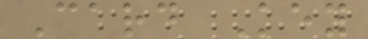Card Key
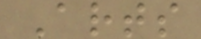Arts
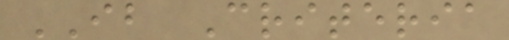IB Criteria
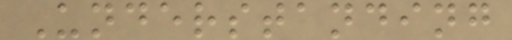Understanding
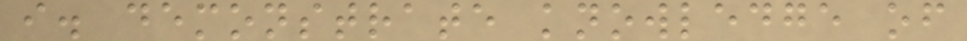i. demonstrate knowledge of
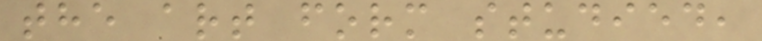the art form studied,
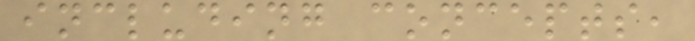including concepts,
